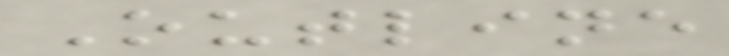Outline
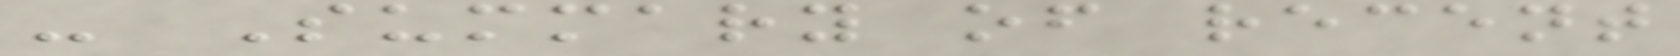- Summary of recent
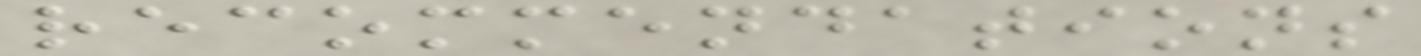recommendations
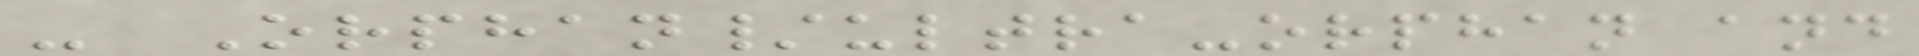- Orphan/ultra-orphan and
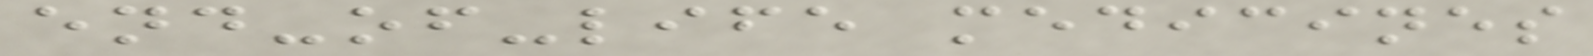end-of-life medicines
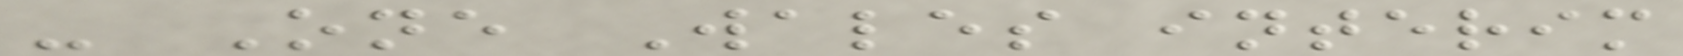- One Wales interim
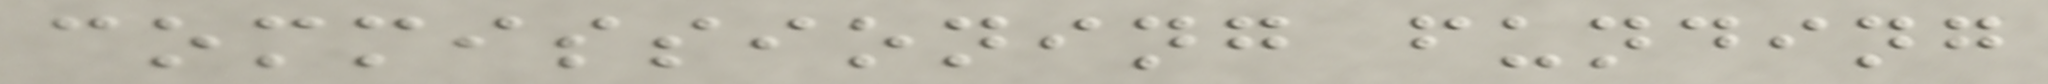commissioning funding
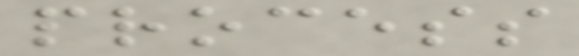process
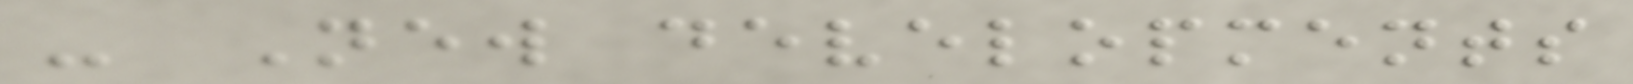- New developments
